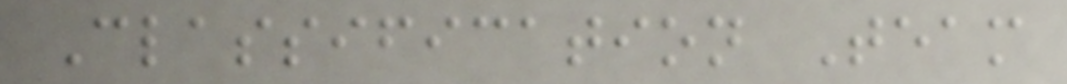Classification Team
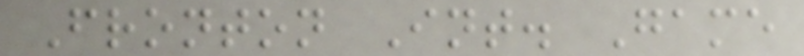Fronton Int. Game
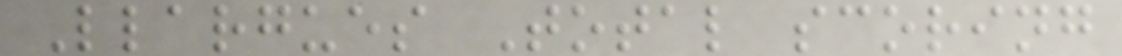Llargues Total scoring
